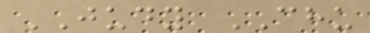JUDY CHU
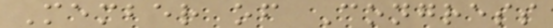Member of Congress
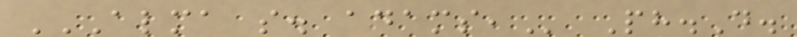ALMA S. ADAMS, Ph.D.
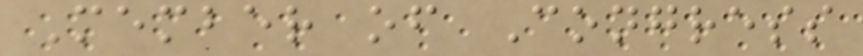Member of Congress
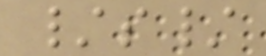/s/
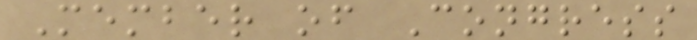Member of Congress
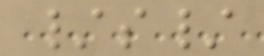/s/
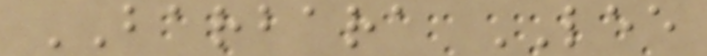BARBARA LEE
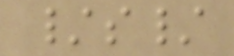/s/
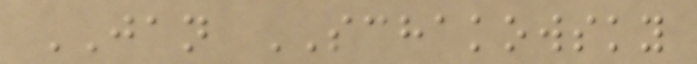JAN SCHAKOWSKY
